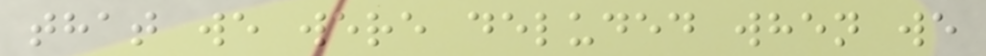that we were deluded when we
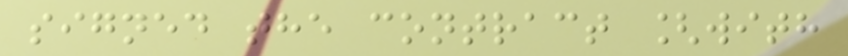signed the contract [with
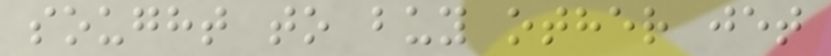sought to buy other jet
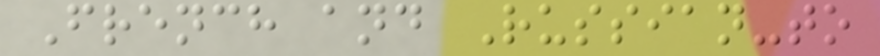French and Russian-to
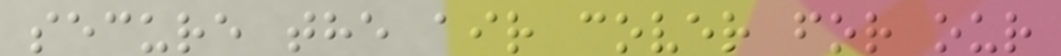secure the air cover for our
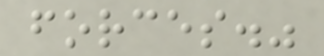forces."
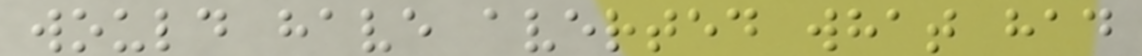would have averted what had
